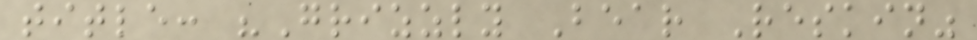title: "Grizzly Bear Reskin"
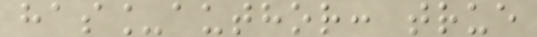has_author: true
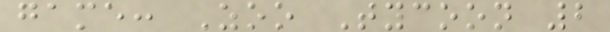game: Zoo Tycoon 2
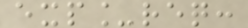exp_req:
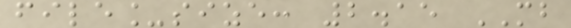file_size: 2.15 MB
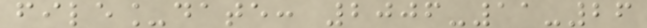file_date: 2006-11-26
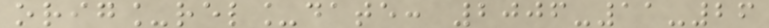orig_rel_date: 2006-11-26
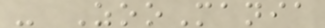- ZooMania
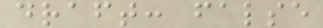draft: false
